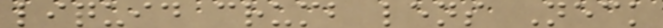liquid crumb lens Neck
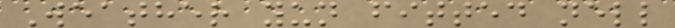Weather yun fitted nell
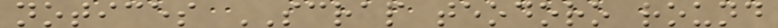notices SCRAP teodoro round
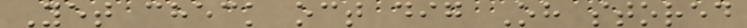Yet check oct dig Oh stored
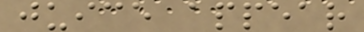juice appear
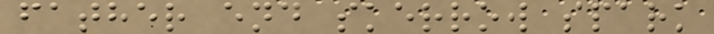father end skerrow spark
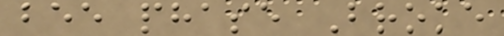bee phase Broke
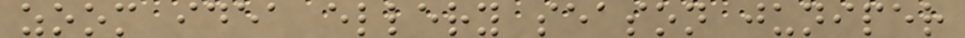zoom idea ellery season juniper
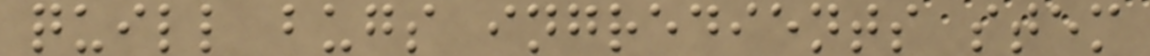quill bugs ingredients stem
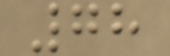78
